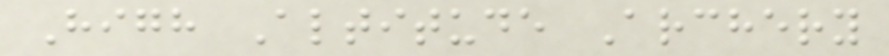High Altitude Archery
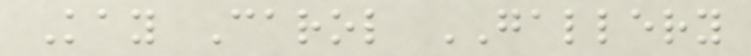Kay Carol GALLERY
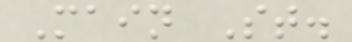Main St.
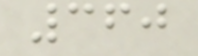360
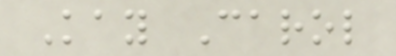Kay Carol
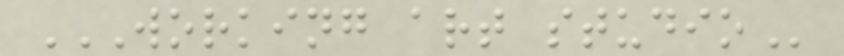WORKING ART STUDIO
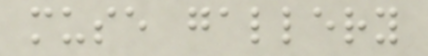muse gallery
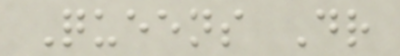Queens Dr
